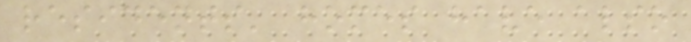residents' homes have also
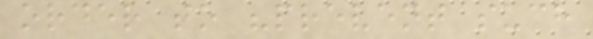order to "prevent such
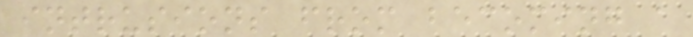intrusions from becoming a
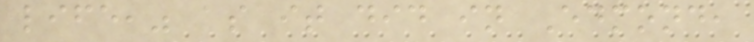life," as it did in Edmond,
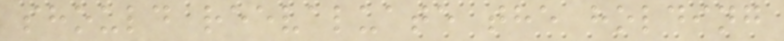should reevaluate the holding
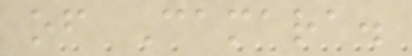of Camara.
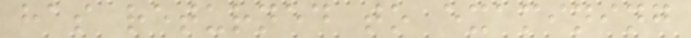has returned to examining
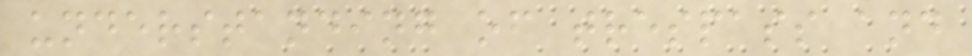understanding of trespass and
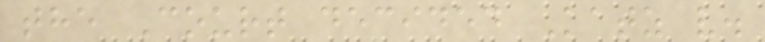the Court decided Katz v.
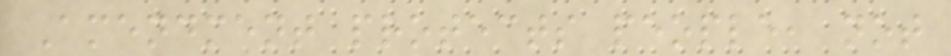Amendment protects people, not
